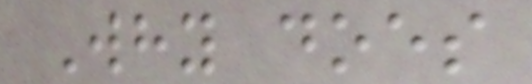Why does
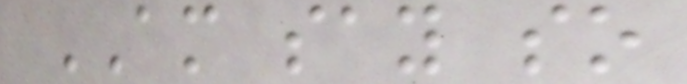AM say so
